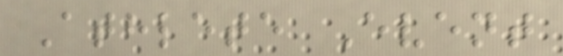Athlete Event
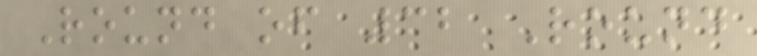Round of 32 Round
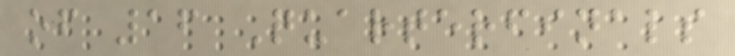of 16 Quarterfinals
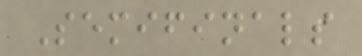Semifinals
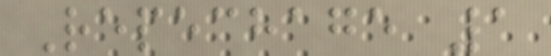Repechage 1
